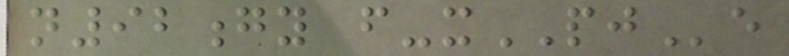n92gy f-xPJe
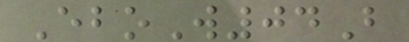EboW04B
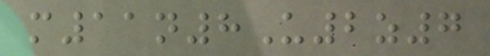m11n8U2z7
